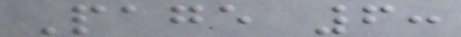Page 6:
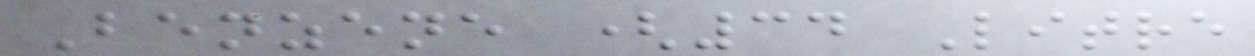Benzene (34 Litre
